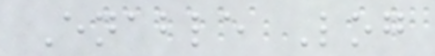Enable Log
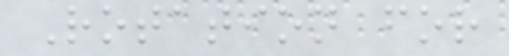Rotation for
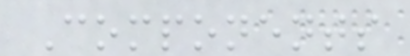Components
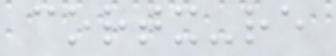cortx-re
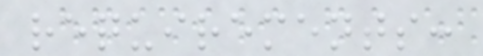requirements:
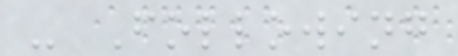- Following
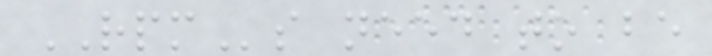RPMs need to be
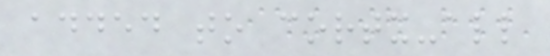added to cortx-all
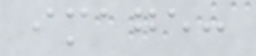image:
